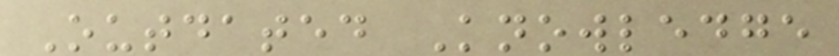Outdated Knowledge
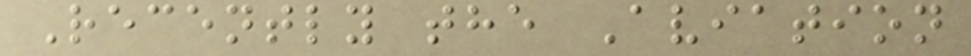Recently the Aviation
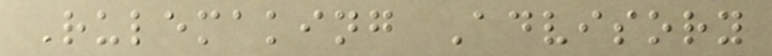Rulemaking Advisory
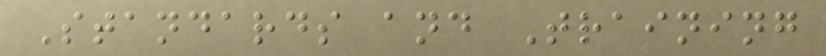Standards and Training
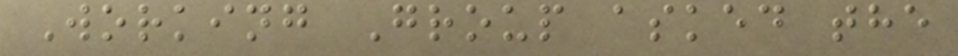Working Group asked the
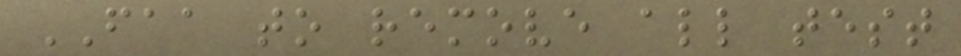FAA to remove all test
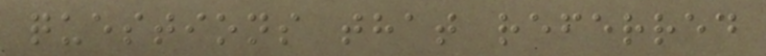questions that referred
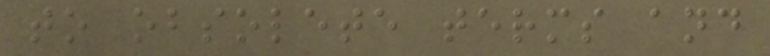to obsolete terms and
